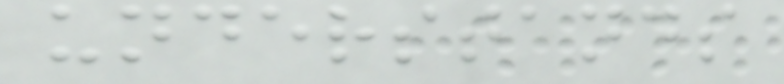understands
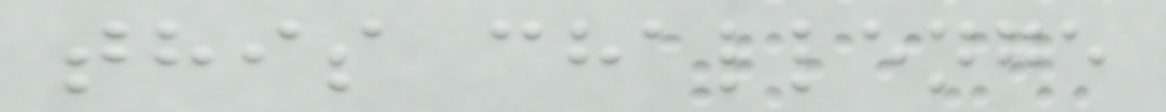this challenge
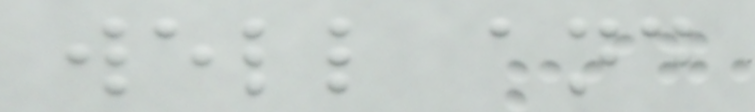well and
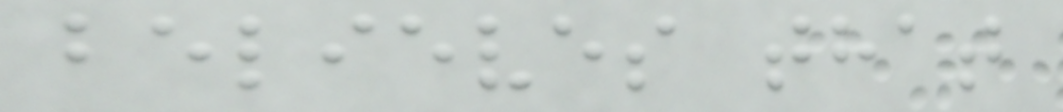believes that
